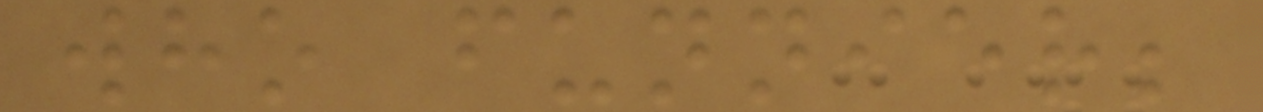who funnier;
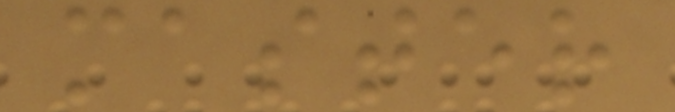master
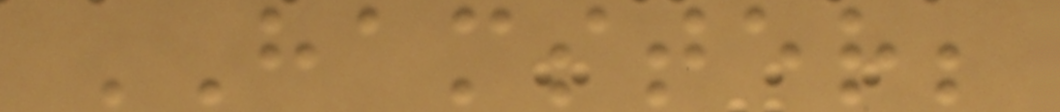HAMSTER;
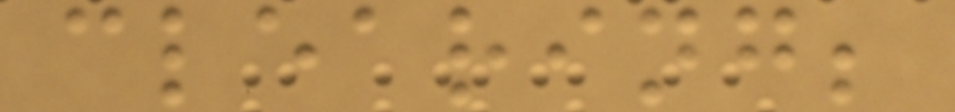clearing;
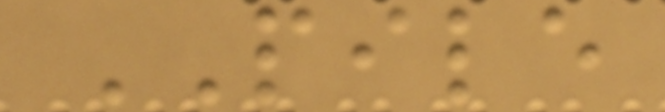PILE
